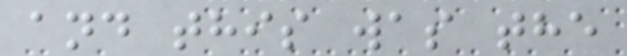and this was the
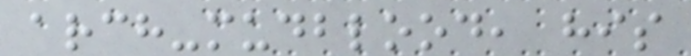arch-mudblood, his
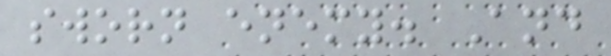sworn enemy. And
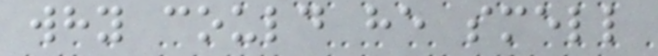why could he smell
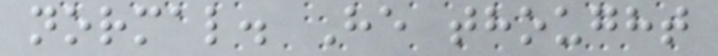normal. He thought
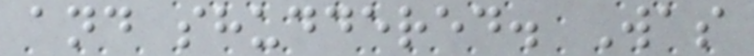and shuddered. Was
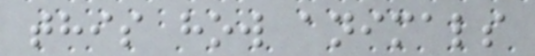this how animals
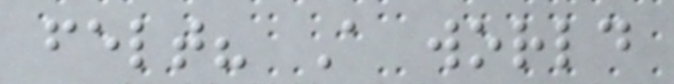felt? A world
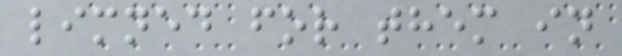limned for them in
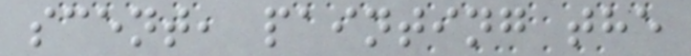scent, painting the
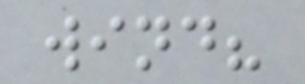wind?
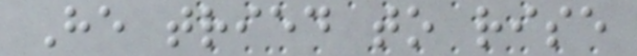He tried to rise
